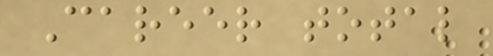Career total
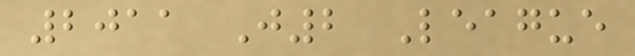2011 J2 League
